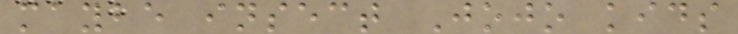maybe insect Jojo kids
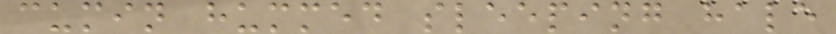cumin hummed sleeping hale
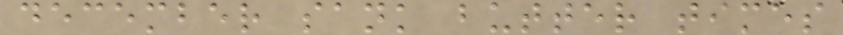december sank butter times
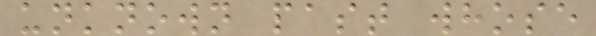unknown past whose
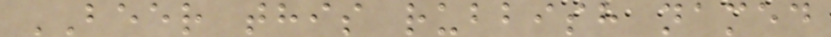BEER this rubbish named
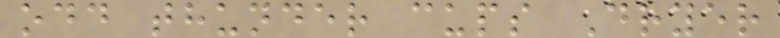odd thunder cups Dryer
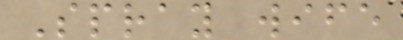Spray wife
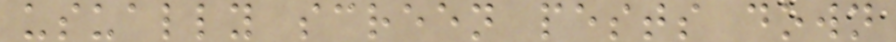usually screen pests down
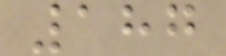187
